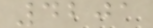4201
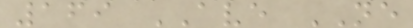169 AVE NE
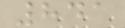841
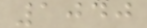1040
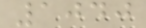1040
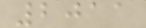2011
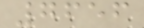7656
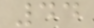44
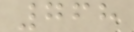768
